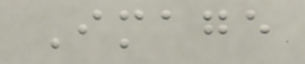Image
